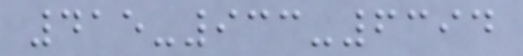415-933-6394
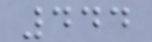444
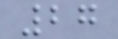27
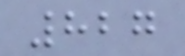827
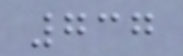737
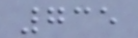735
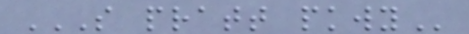S PRATT PKWY
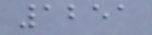1251
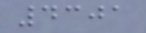4301
